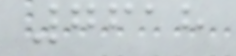7618
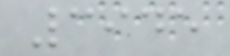3945
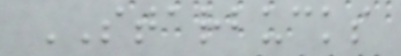STARBUCKS
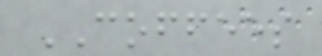COFFEES
